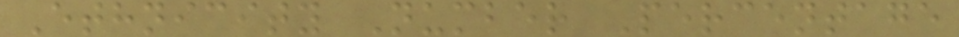Ethnicity Number Percentage
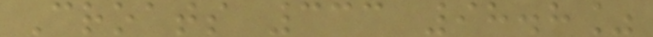Croats 333 98.8%
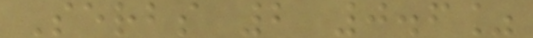Serbs 2 0.6%
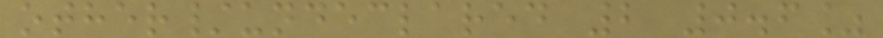other/undeclared 2 0.6%
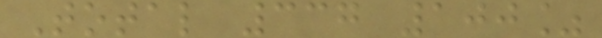Total 337 100%
